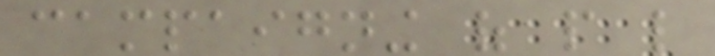campaigning of people like
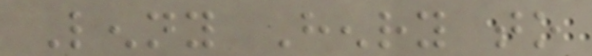Lenny Henry to
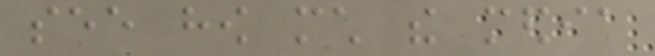see how much the media
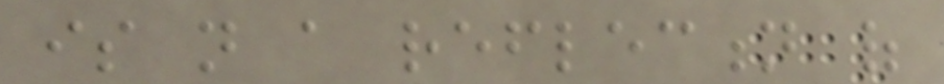is not a reflection of
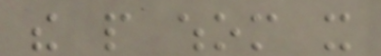the people whom it
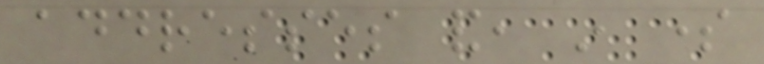addresses and, in some
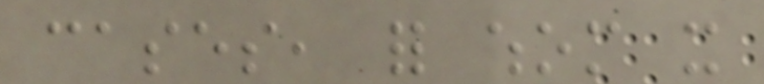cases, for whom it
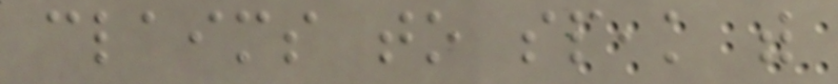claims to speak with
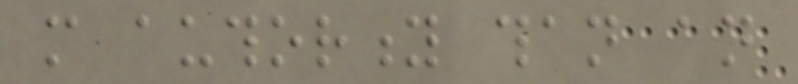more authority than an
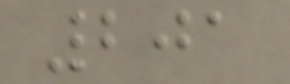201
